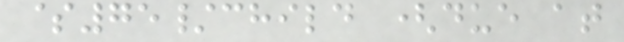$75/child (due at
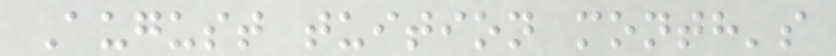August tuition month's
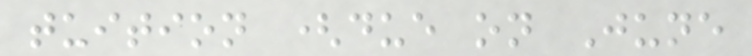tuition (due on June
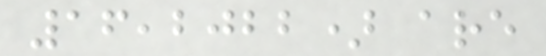16,2022) are
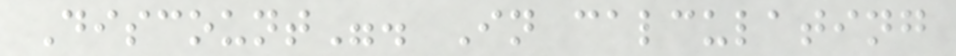Discount". In calculating
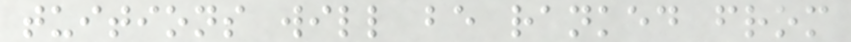tuitions will be ranked from
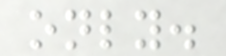only.
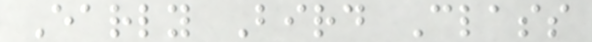Early Bird Class
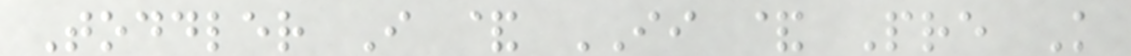Toddler I & II & Pre K
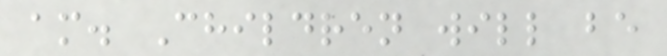am. Children will be
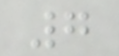7
